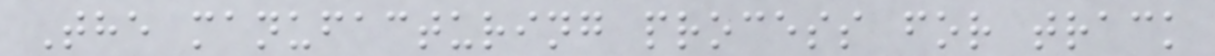The manufacturing process for track
